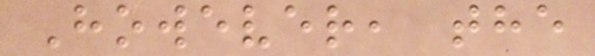However, the
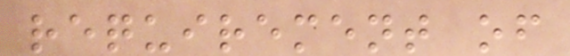requirement of
